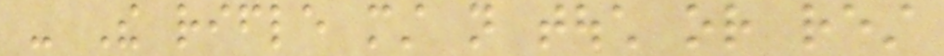- The rifle must not touch or rest
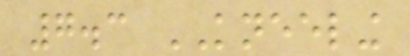7.3 KNEELING
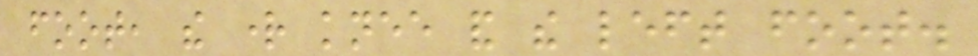foot, the right knee and the left foot.
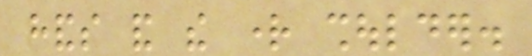hands and the right shoulder.
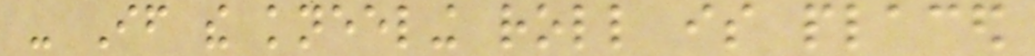- If the kneeling roll is placed
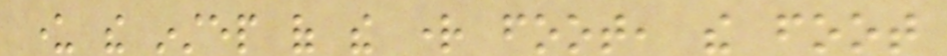under the instep of the right foot, the foot
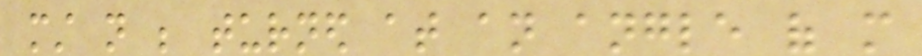must not be turned at an angle of more
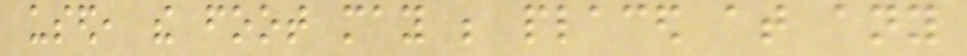used, the foot may be placed at any
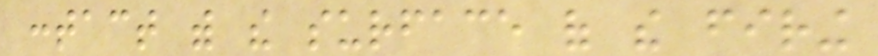contact with the surface of the firing
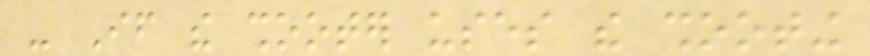- If the shooter uses the shooting
